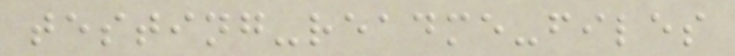testing-readme-files
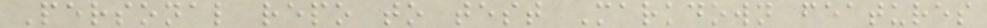Personal repo to test Markdown features
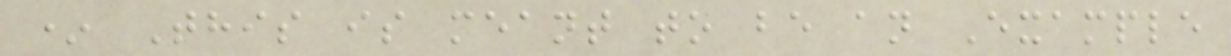* This is meant to be an Example
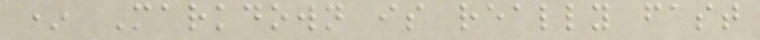* Markdown is really fast
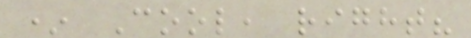* Cool, right?
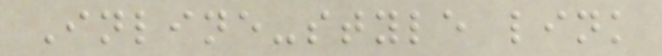Inline-style link
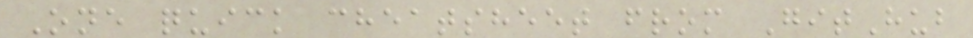One quick cheatsheet from GitHub
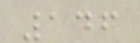146
